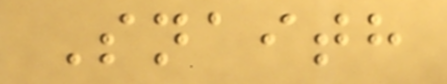Snaith
